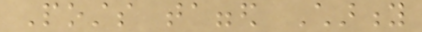Posts tagged Charity
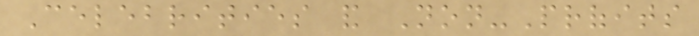Celebrities and Non-Profits
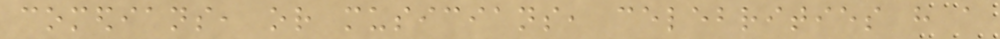comedians, or musicians, celebrities have a
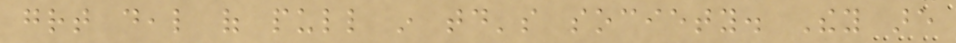great deal of pull in today's society. They are
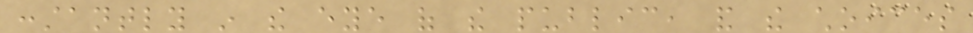constantly in the eye of the public, and the choices
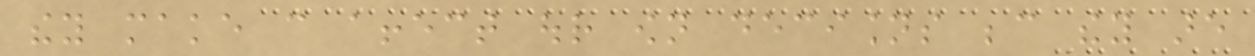they make can affect our own decisions because they are
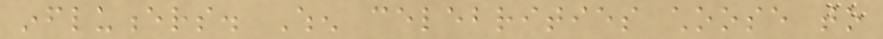influencers. When celebrities choose to
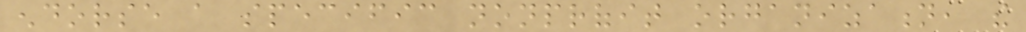endorse a specific nonprofit organization, the
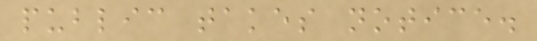public takes notice.
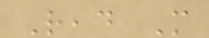Read More
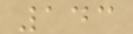143
